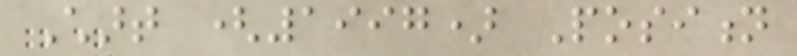Chart (1997) Position
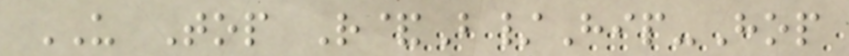US Top R&B/Hip-Hop
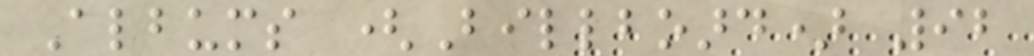Albums (Billboard) 92
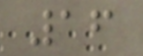16
